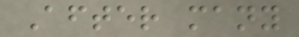After many
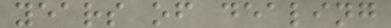years of dealing
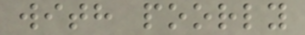with poorly
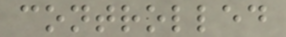controlled
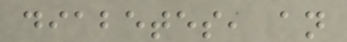diabetes, an
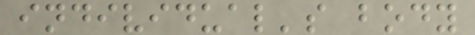individual's body
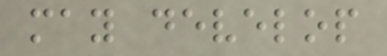may develop
